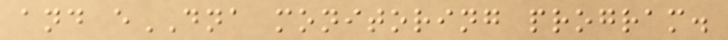and eDNA monitoring program.
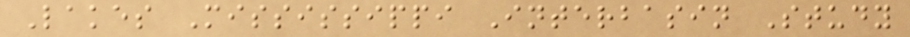Lakes Mississippi Interbasin Study
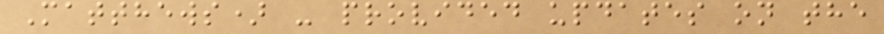Matthews) - provided updates on the
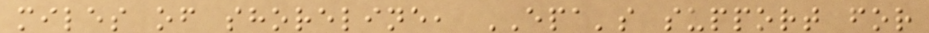miles of shoreline, EPA's support for
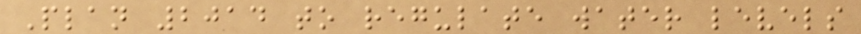Plan 2014 to regulate water levels
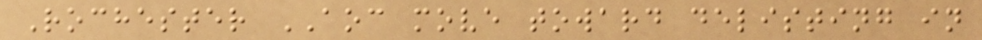Rochester AOC move toward delisting in
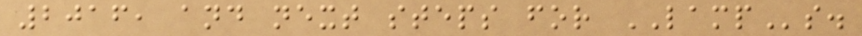2016, and next steps for LAMPs.
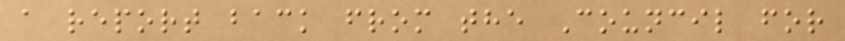a report back from the Council for
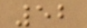52
